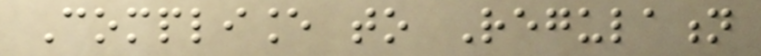Compliance to Regulation
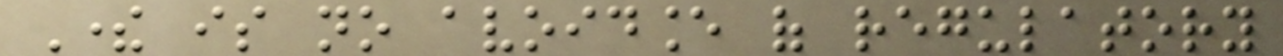There is no avoidance of regulatory
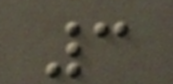3
